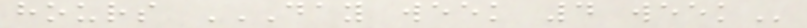hours DAY WEEK 4 WEEK
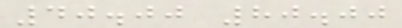40.00 80.00
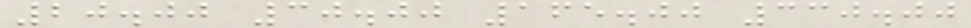20.00 30.00 165.00 330.00
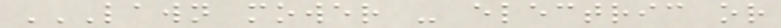LAWN MOWER - ELECTRIC OR
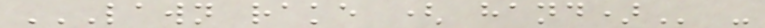LAWN RAKE ( HAND) -
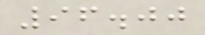96.00
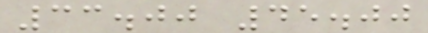33.00 45.00
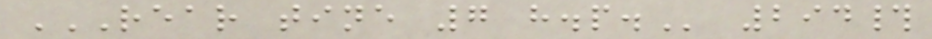REAR TINE 7 H.P. 294#
